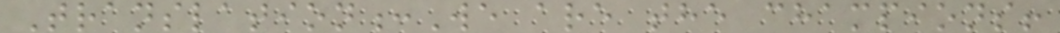Translation:We are the champions!
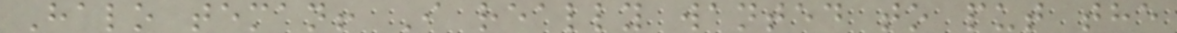Halo teman! I really wanted to put the
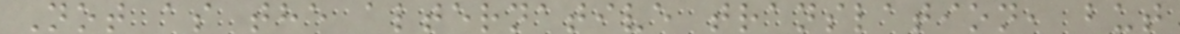Not as the alternative translation, but
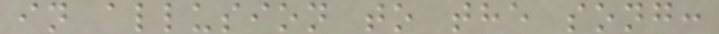in allusion to the song:
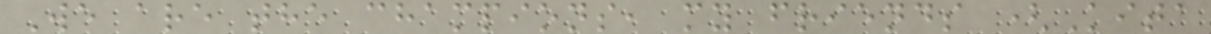We are the champions, my friends (Kita
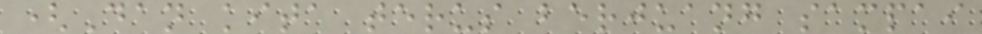(Dan kita terus berjuang sampai
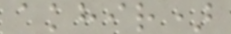akhir)
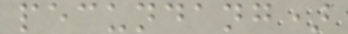pecundang)
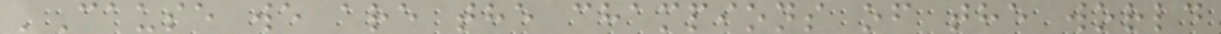'Cause we are the champions of the world
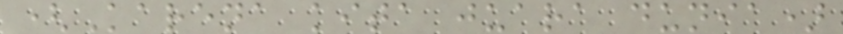(Karena kita juara dunia)
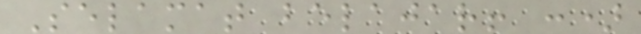Selamat belajar! :)
